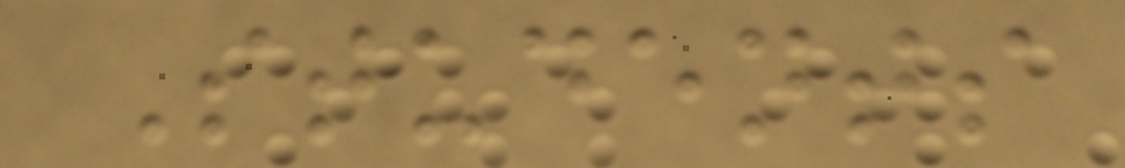Students
